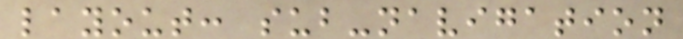layout: sub-navigation
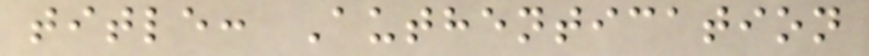title: Authentication
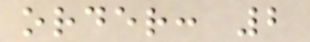order: 2
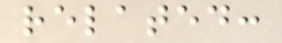related:
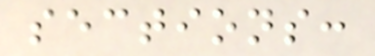sections:
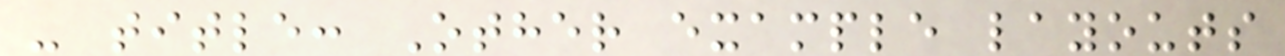- title: Other example layouts
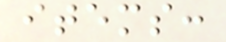items:
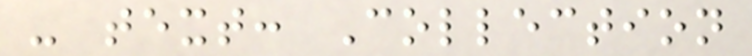- text: Collection
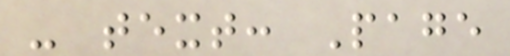- text: Page
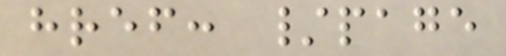href: /page
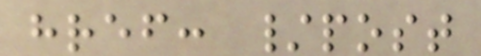href: /post
